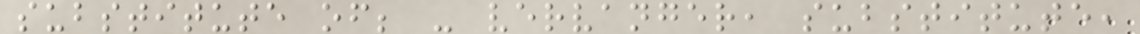substitute of; - vervanger, substitute,
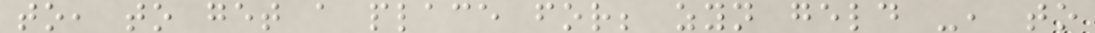to, to get a place for; zyn geld -, to
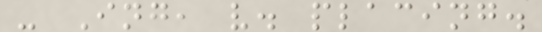- Ing, v. placing.
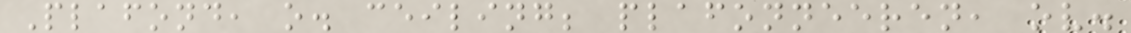Plafond, o. ceiling; plafonneeren, ov.
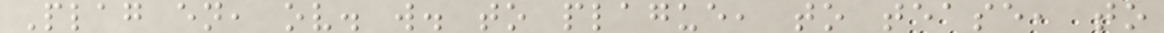Plag en, ov. w. to plague, to tease, to
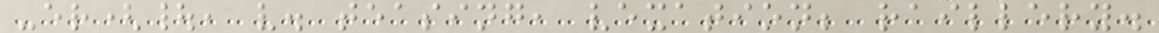-er(|, v. teasing, vexation; raillery.
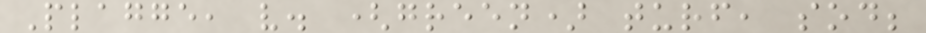Plagge, v. (green) turf, sod;
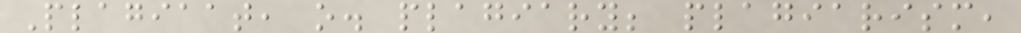Plagiaat, o. plagiary; plagiarism,
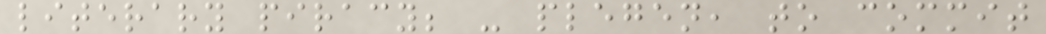literary piracy; - plegen, to commit
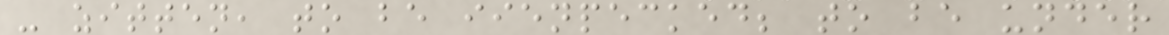- zitten, to be iienpecked; to be under
